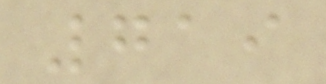719
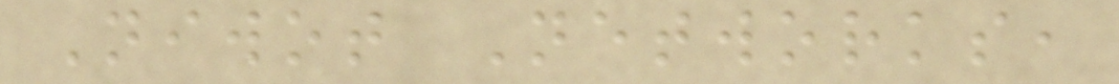Niwot Networks,
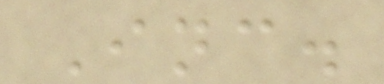Inc.
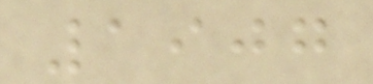1907
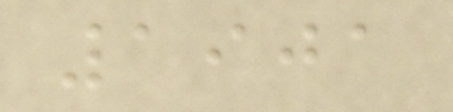1901
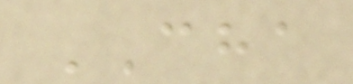CHA
